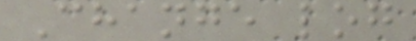Change log
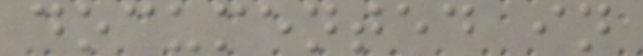documented in
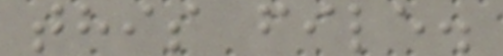this file.
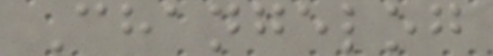Changelog
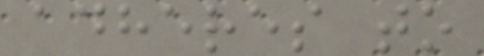adheres to
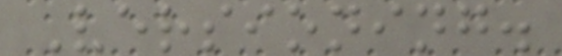Versioning.
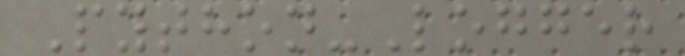Python-Logger
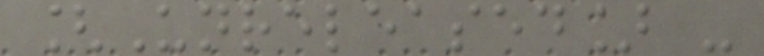[Unreleased] -
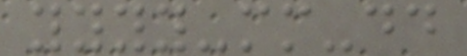yyyy-mm-dd
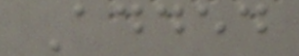Added
